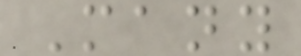Many
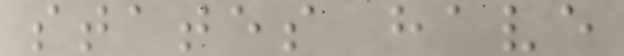states have
